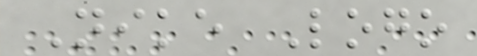Nike Logo
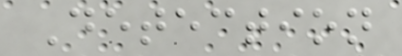Detection
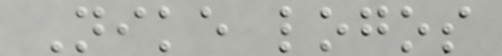Nike logos
